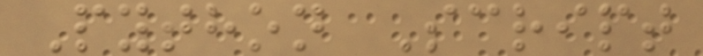Python Script
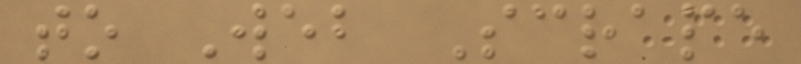to Web Scrape
